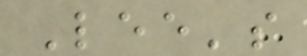Lee's
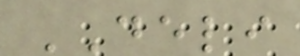DELI
